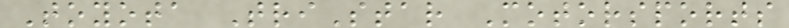Toyota TriStar Motorsports
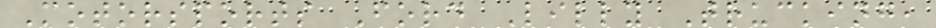Motorsports Ford Lilly Trucking,
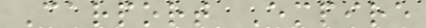Carport Empire
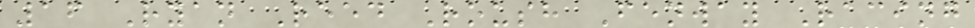16 Ryan Reed Roush Fenway Racing
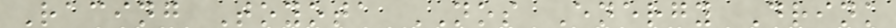Racing Toyota NOS Energy Drink
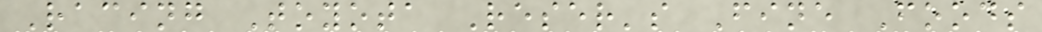Racing Toyota Reser's Fine Foods
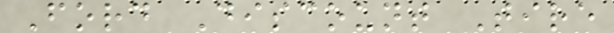Ford Discount Tire
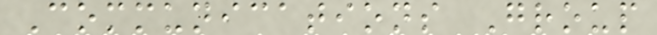Communications Group
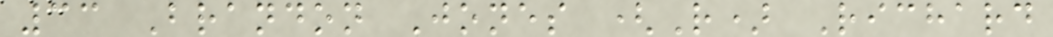33 Brandon Jones (R) Richard
